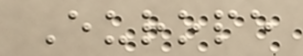Europe
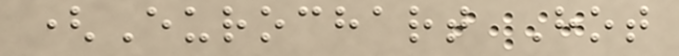(Eurochart Hot
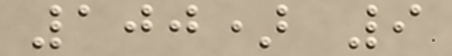100) 9
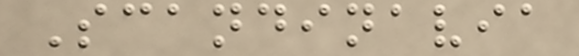Scandinavia
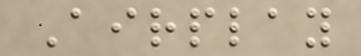Airplay
